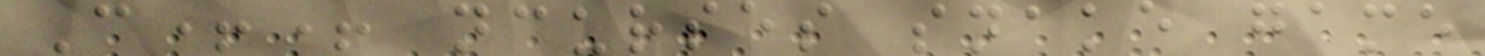C++ ncurses snake game
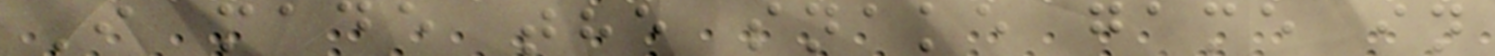I made the snake game in
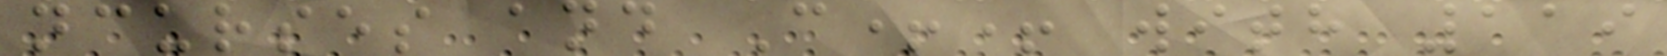ncurses and C++ with 119
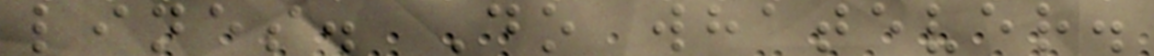lines. Do whatever.
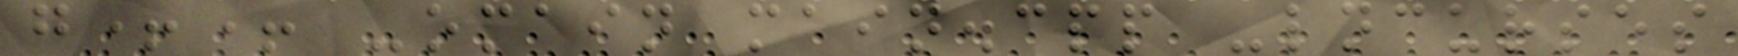g++ -omain main.cpp -lncurses
